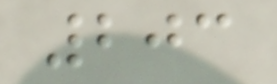203
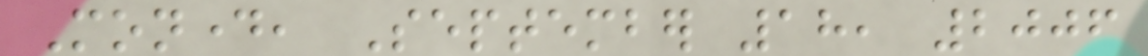Monday, September 18, 2006
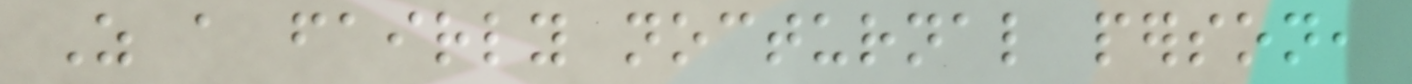As a fairly nocturnal person,
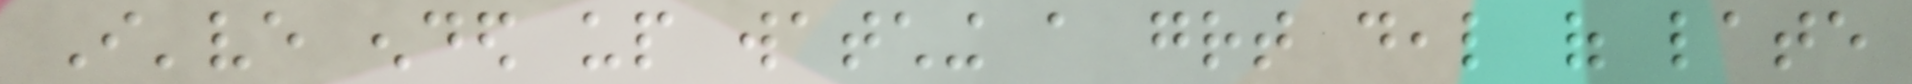I've ended up watching a great deal of late
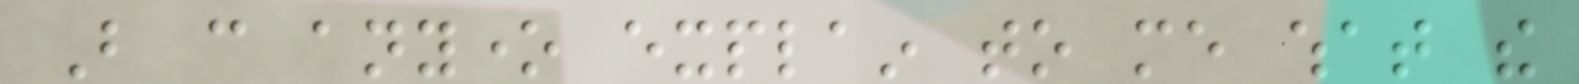But can anyone explain to me what the
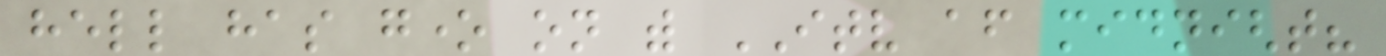hell has gone on with ITV after midnight?
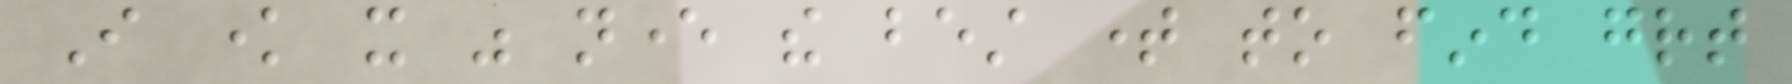I know it was never the best time to find great
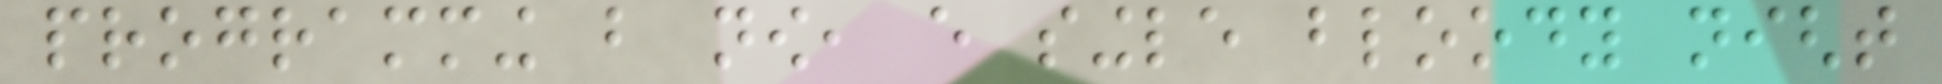programming but now, every single bloody night
